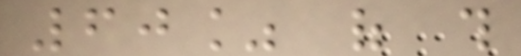60% of this
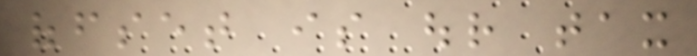offset is our tax
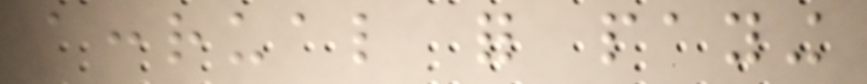accrual for paying
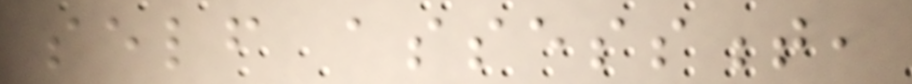self assessment,
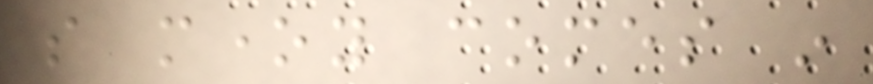so money comes in
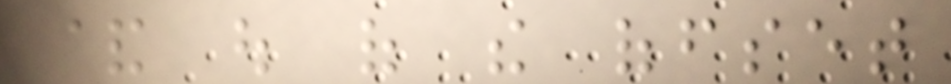& out of the offset
